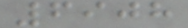6908
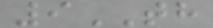9TH
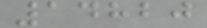14820
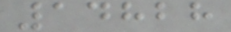14828
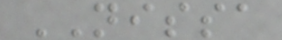NISSA
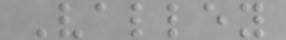Valley
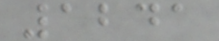1241
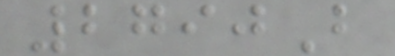2790B
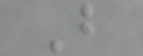B
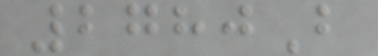2780B
